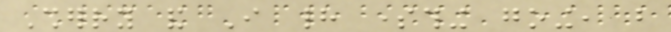Sherry and I had something going, but
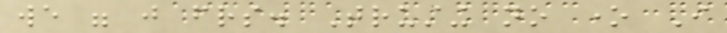we were just friends. Trusting no one I
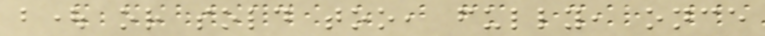bought or sold too, fully, once
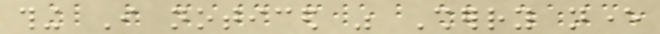thing I noticed was Sherry never
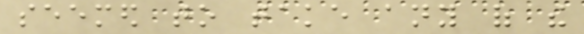seemed to take any of the
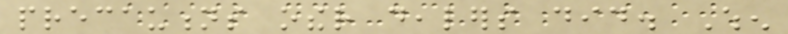precautions other dealers did. When
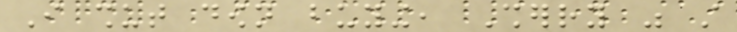I shut down buying, Sherry was still
